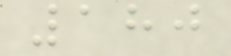180
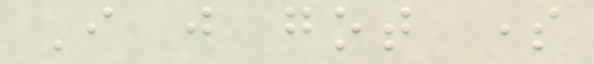I just got some
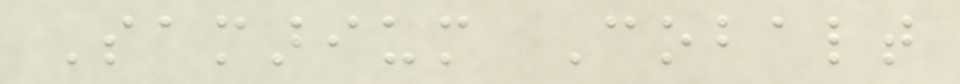Samarium Cobalt
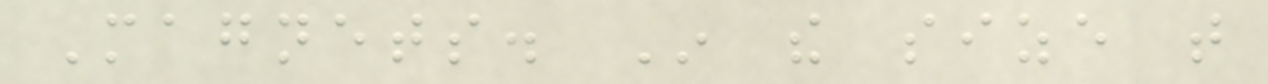Magnets. In the size that
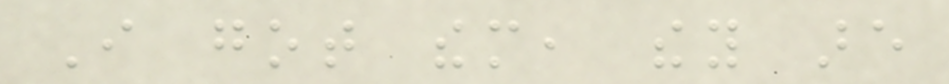I got them, they are
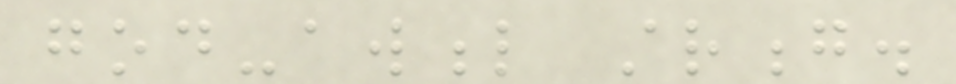god-awful strong.
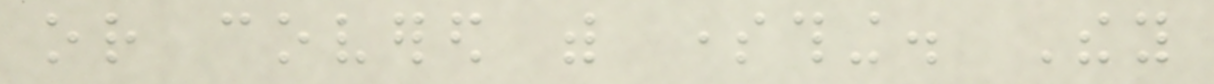or covered with something. They
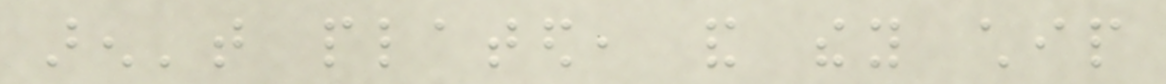aren't plated, and they chip
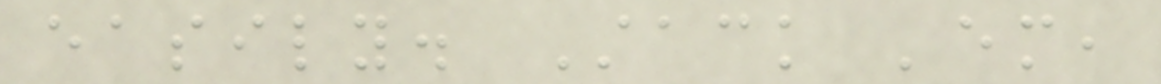easily. Stack 'em,
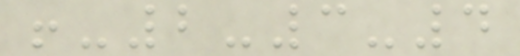!-2-3-4
